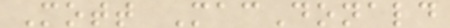Mott MacDonald
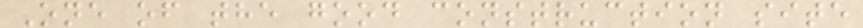One of the good construction site
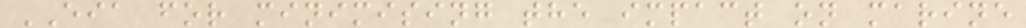EIA for minimising the impact on marine
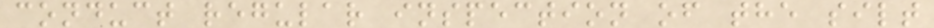conduct regular inspection of the silt
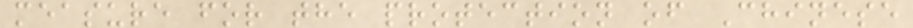measure for the protection of Chinese
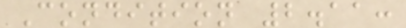Condition 2.11:
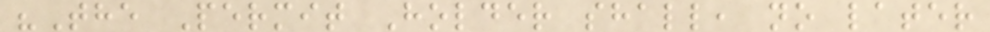"The Permit Holder shall, no later
